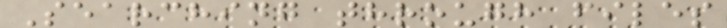Searching through files
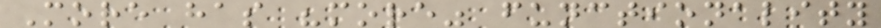More has "more" functionality
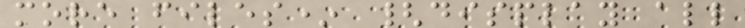more files* {display all
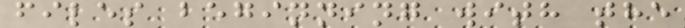files beginning with the
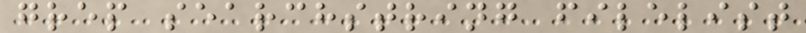grep searchstring filelist
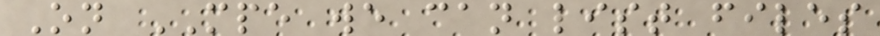On MPE we can list files
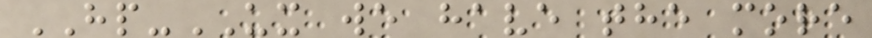HP-UX we have the more
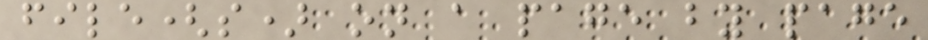file(s) on a page by page
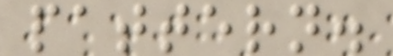pattern.
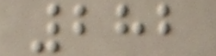282
